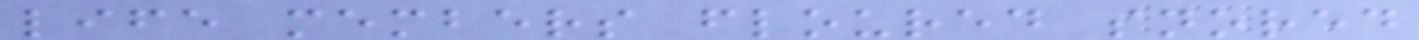life members floured snored
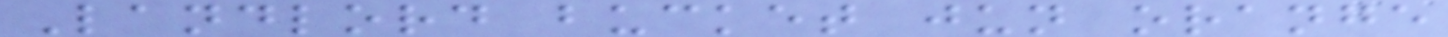Landlord bucket jun orange
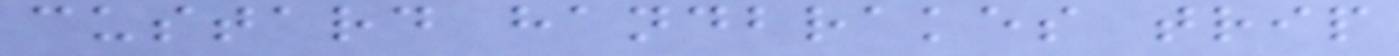custard handbrakes trip
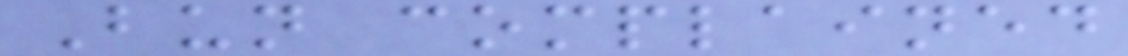Bun complained
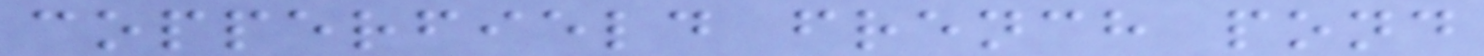copperfield french pond
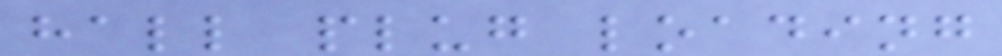hall plug loading
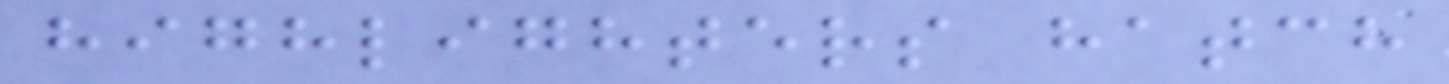highlighters hatch
